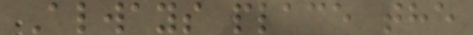Always place the
